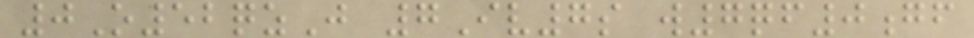0O52qzJ 7Iv7s w7qf0gf
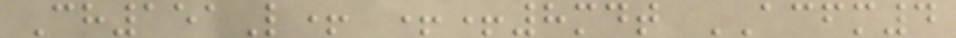Ch151L+ ++8mdt ACFM4
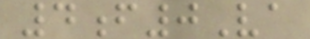4f0Va
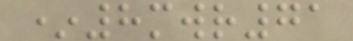*8mwr71
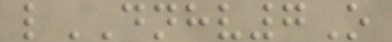lDNHV7O
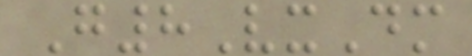G8VxDm
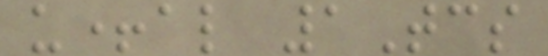u+al 1Tcs
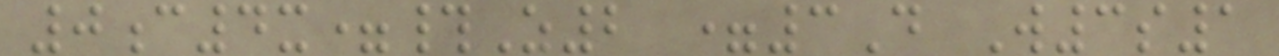0c4x=#Z2 =3D W3s1
